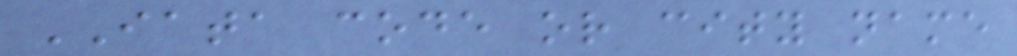IATA code or city name
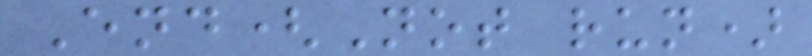End(Not run)
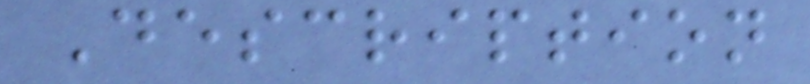Description
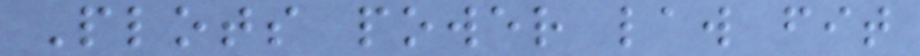Plots power law fit
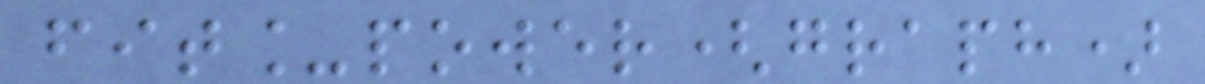fit_power(graph)
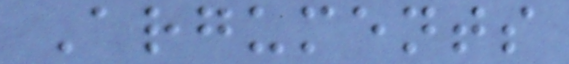Arguments
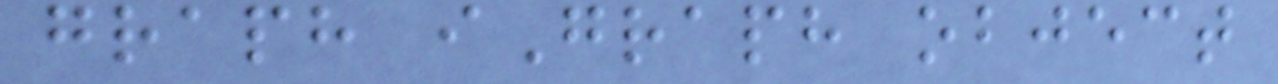graph iGraph object
